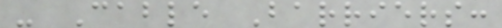- Cable Barriers:
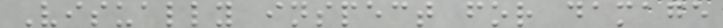Visually inspect for damage
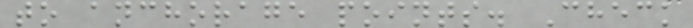to anchorage points. Check
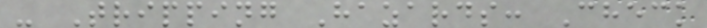- Tripping Hazards: Check
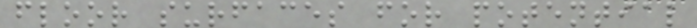floor surfaces for potential
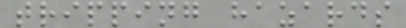tripping hazards
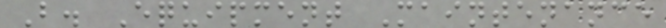B. Equipment Maintenance
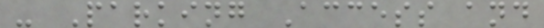- Parking Access and
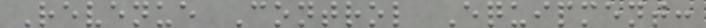Revenue Control Equipment:
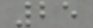25
